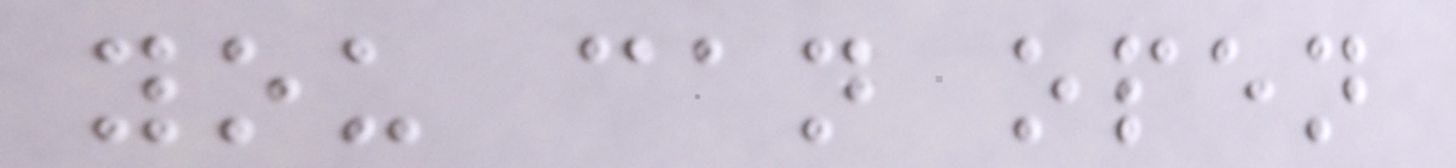you can open
